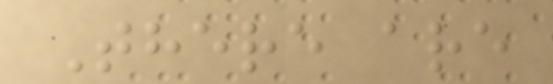There are
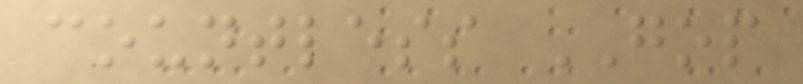countless GOP
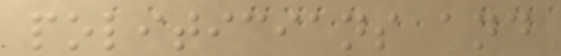politicians and
